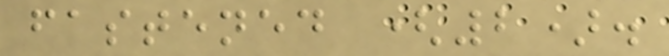fastened (2).
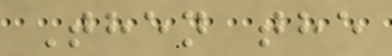Then the
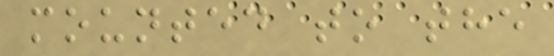mounted to the
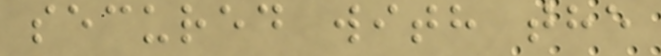secured with the
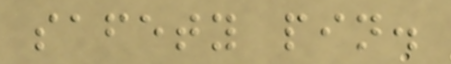safety pin.
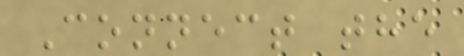Connect the
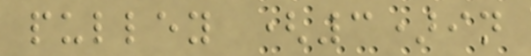pulley (3)in
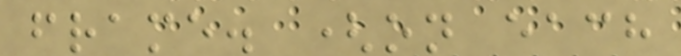frame. (on each
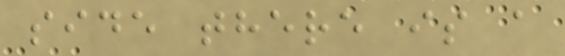side there is a
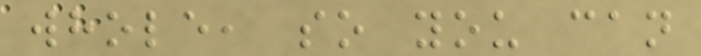whole, so you can
